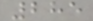285
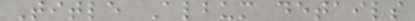Title Album details
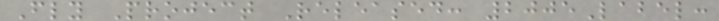Fly Project Released: 2005Label:
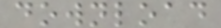download
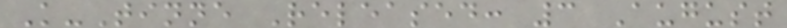K-Tinne Released: 3 August
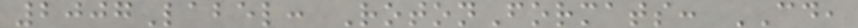2007Label: RotonFormats: CD,
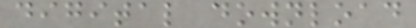digital download
